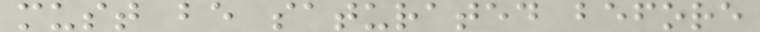must be saturated before
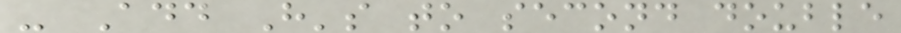- Add H's to second double
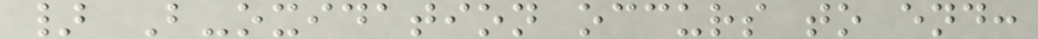} B-oxidation occurs to end:
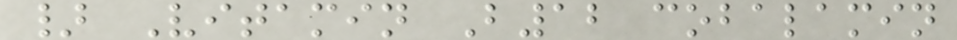} Vitamin B12 cobalamin
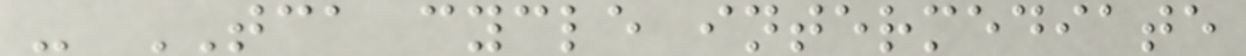- TCA cycle intermediate
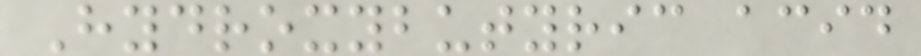Hydroxybutyric acid
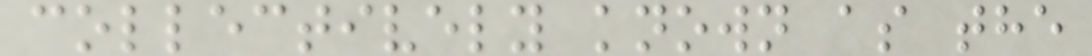collectively known as the
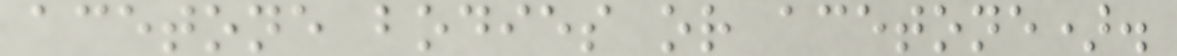acetone bodies or acetone).
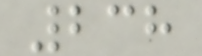238
